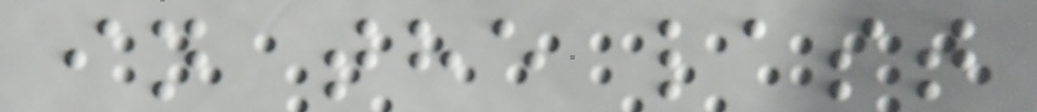in the last
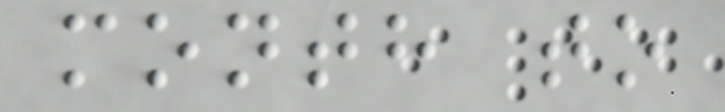month to
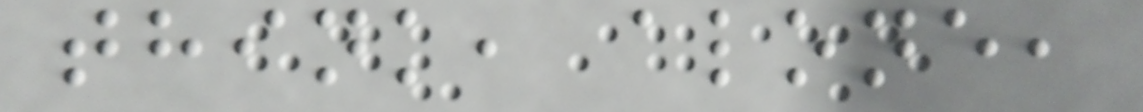think, alone,
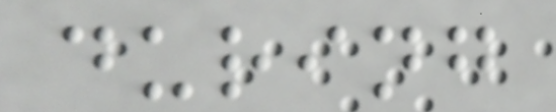during
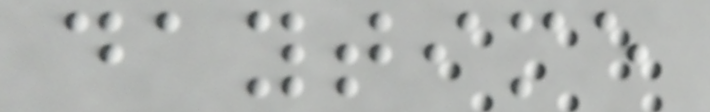daytime
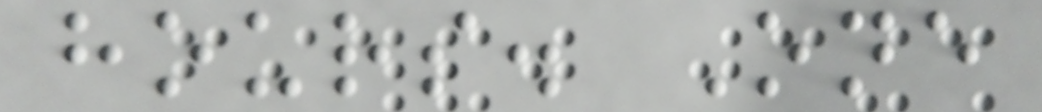hours. One
